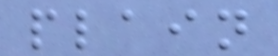plain
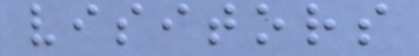visitors
